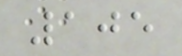105
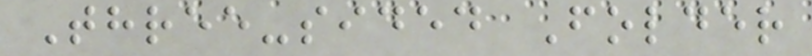Three-sided Folder
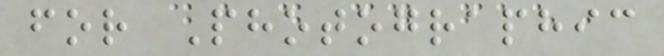for Photographic
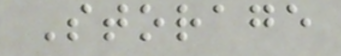Storage
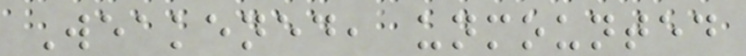Weakened, unmounted
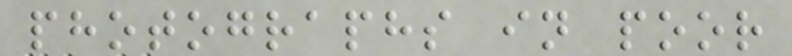photographs in poor
